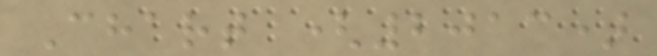Chart (2013)
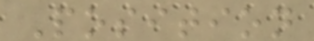Position
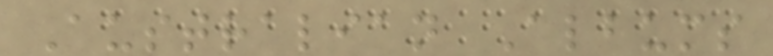Australian Albums
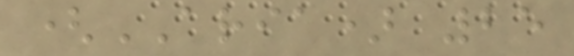(ARIA) 25
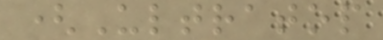(Ultratop
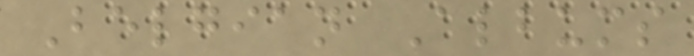Belgian Albums
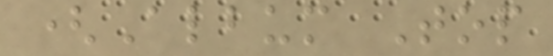(Album Top
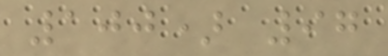100) 97
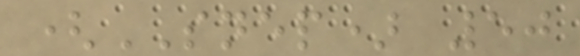(SNEP) 50
